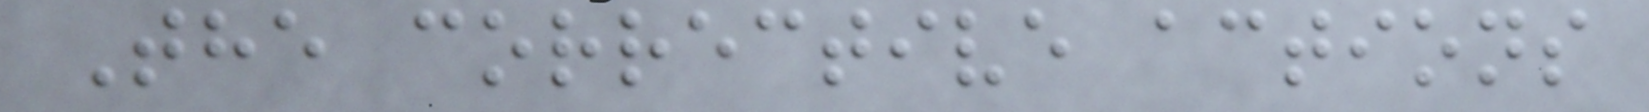The corrective actions
